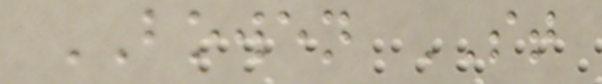BOWEN ST
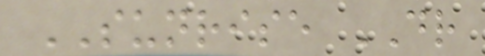SUNRISE DR
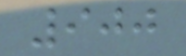900
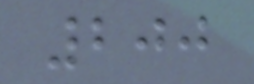200
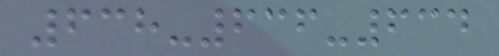638-636-634
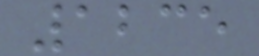1235
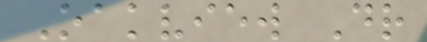Oakview Dr
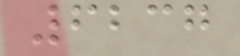6237
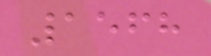1568
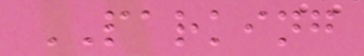PARKING
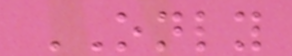ONLY
